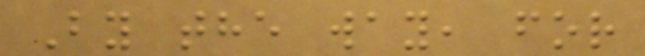By the way, for
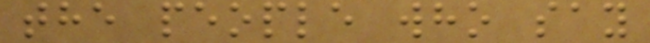the people who say
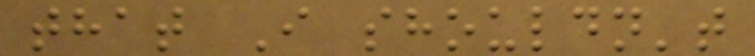that I shouldn't
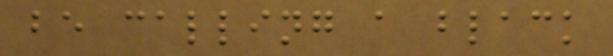be calling a black
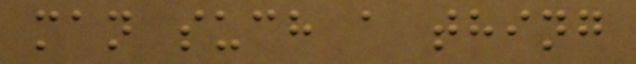man such a thing
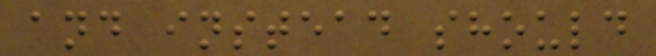and instead should
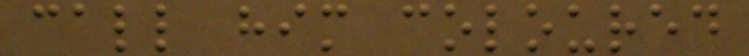call him coloured
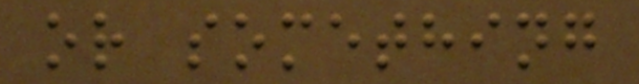or something
